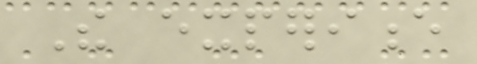The experience
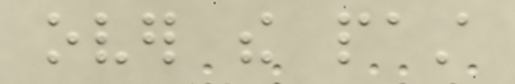over the past
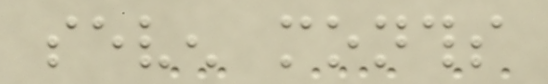seven months
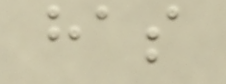has
